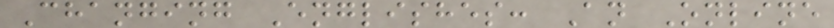Changing Englishes: An Online
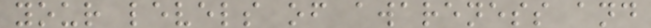your levels of awareness and
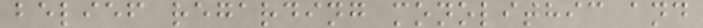belief regarding monolithic and
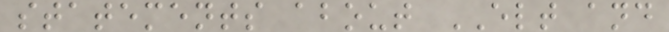statements about ELT and
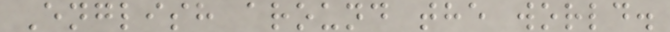English around the world.
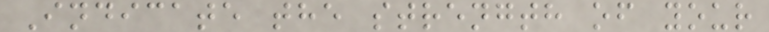Indicate the strength of your
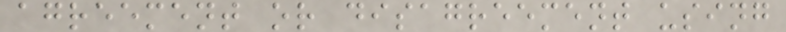agreement or disagreement using
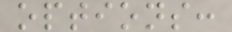options:
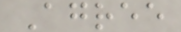Agree
